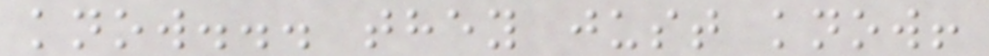know... they just know!
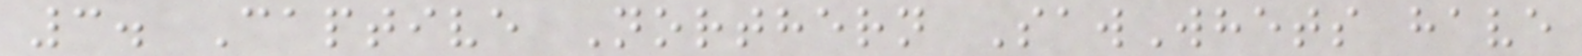3. Captive Northern SawWhets have
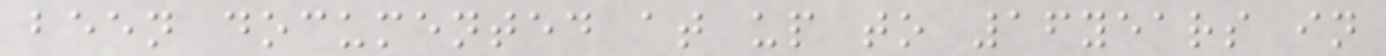been documented at up to 16years in
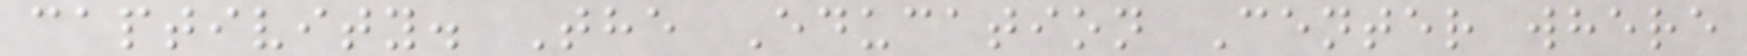captivity. The Education Center where
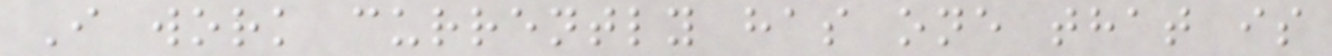I work currently has one that is
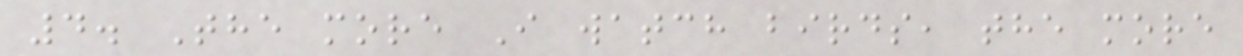4. The more I watch birds, the more
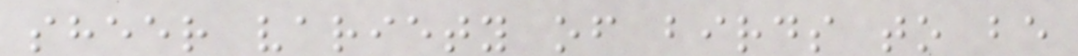sheer variety of birds to be
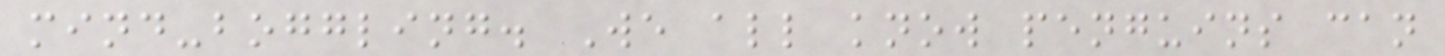mind-boggling. We all know penguins can
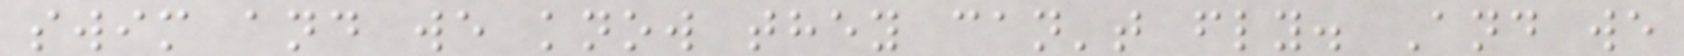swim and we know they can't fly. And we
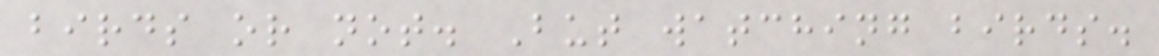birds or not. But watching birds.
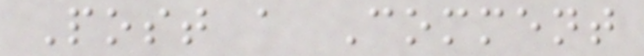Post a Comment
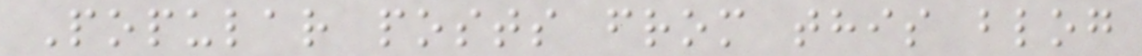Popular posts from this blog
